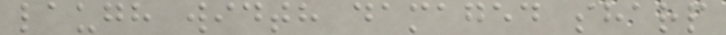laugh width damaged sharp
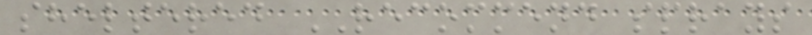sheltered RECOMMEND sprays
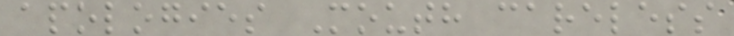apologies Mouth careless
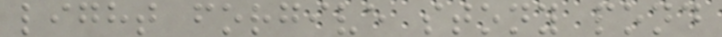light forgive stony pond
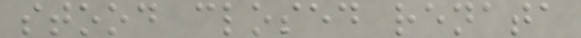stood closed renata
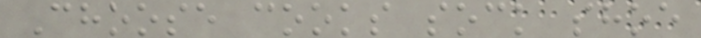Choose cooks sock shoe
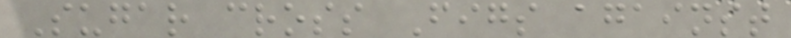Sugar cross Figs against
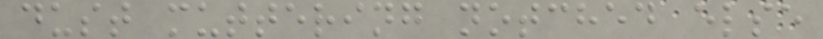dust muttering notched else
